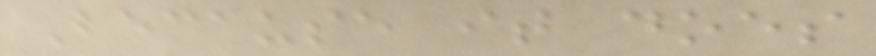Because it does
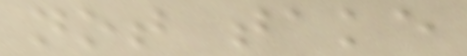not take
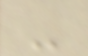-
